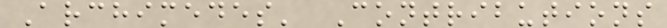Archimedes' Contributions
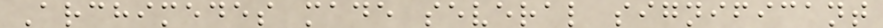Archimedes made several significant
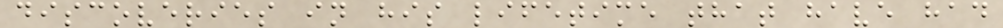discoveries in his lifetime that have had
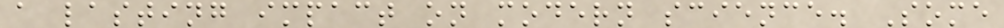a lasting impact on modern science. Some
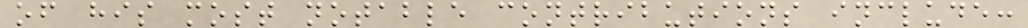of his most notable contributions include:
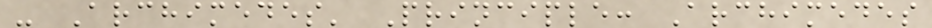- Archimedes' Principle: Archimedes
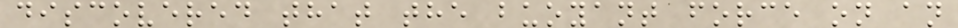discovered that the buoyant force on an
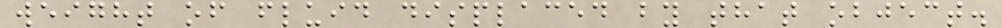weight of fluid displaced by that object.
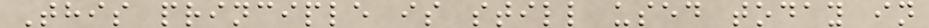This principle is still used today in
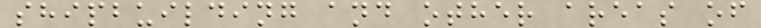shipbuilding and other areas of
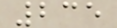235
